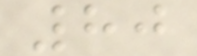80
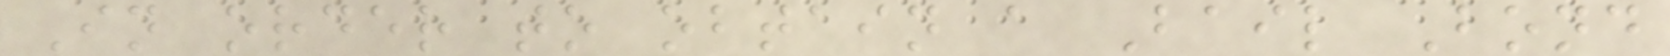In order to obtain a Bail Bond
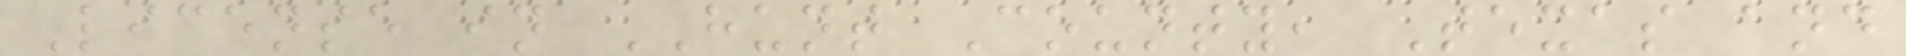License in HUNT County, Texas and
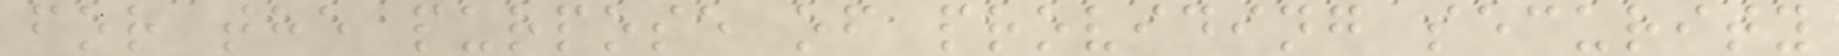for the purpose of providing security
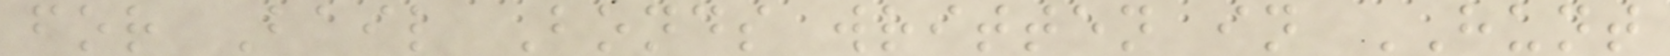for Bail Bonds written in HUNT
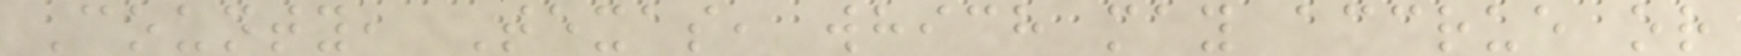County, Texas, which may accrue or
